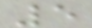5
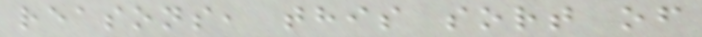reasons, this sort of
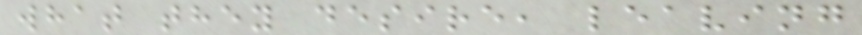what they desire, leaving
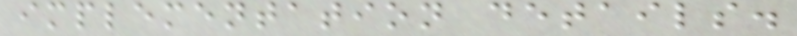implementation details.
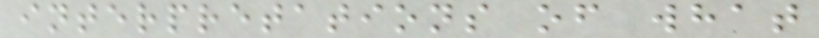interpretations of what
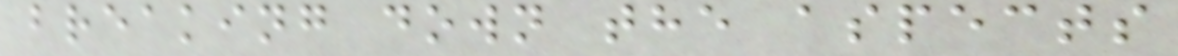breaking down the aspects
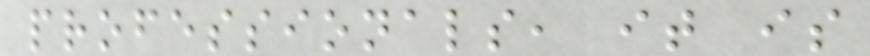professionals, it is
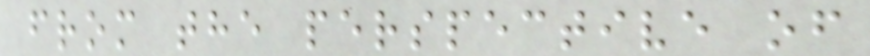from the perspective of
